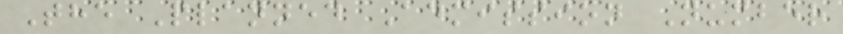The Planned Admission Number
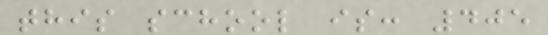this school is: 405
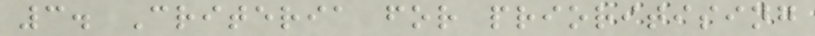3. Criteria for prioritising
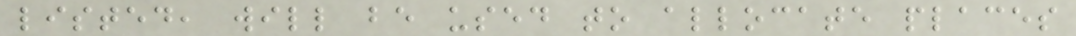listed, will be used to allocate places
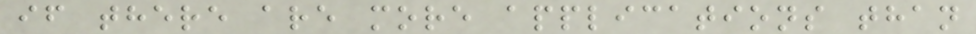if there are more applications than
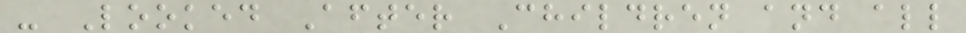- Looked After Children and all
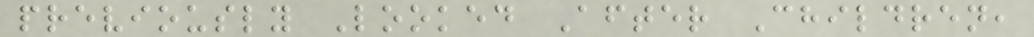previously Looked After Children,
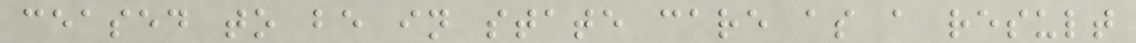ceased to be in state care as a result
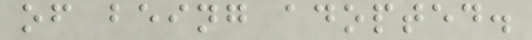of being adopted.
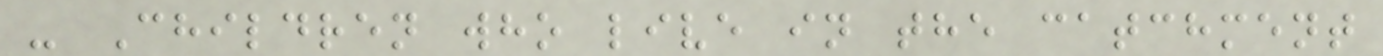- Children who live in the catchment
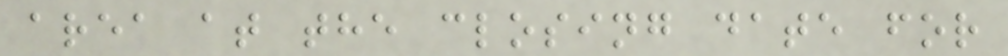area at the closing date for
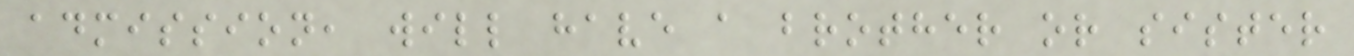admission, will have a brother or sister
